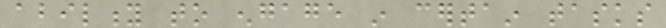ability to engage in certain tasks
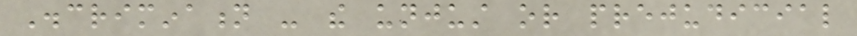Discrimination - the unjust or prejudicial
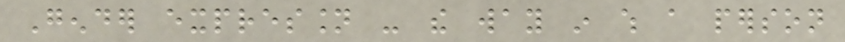Gender expression - the way in which a person
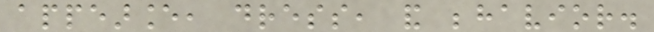appearance, dress, and behavior.
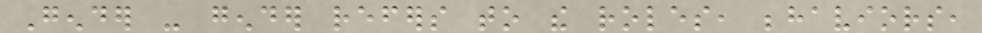Gender - gender refers to the roles, behaviors,
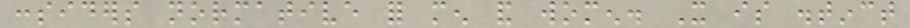considers normative for men and women. It is distinct
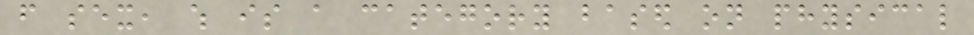from sex, which is a category based on physical
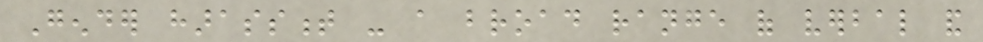Gender harassment - a broad range of verbal and
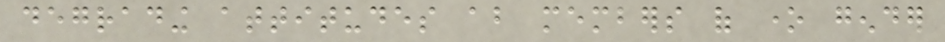degrading attitudes about members of one gender
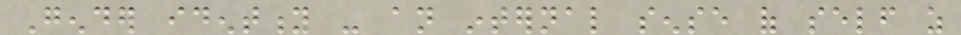Gender identity - an internal sense of self as
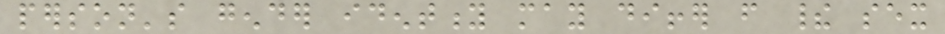person's gender identity may differ from their sex
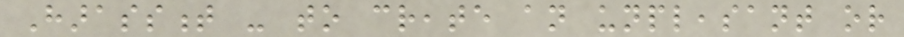Harassment - to create an unpleasant or
